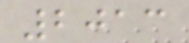2013
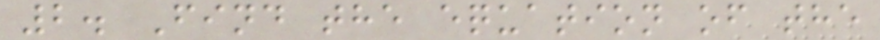2. Find the equation of the
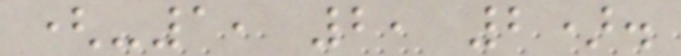(-1, 2, 2).
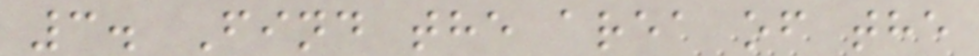3. Find the area of the
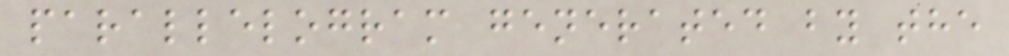parallelogram generated by the
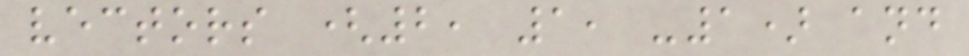vectors (2, 1, -1) and
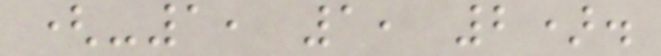(-1, 1, 2).
